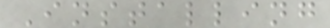Installing
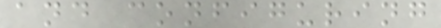and configuring
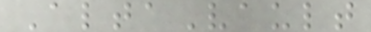AltaVault
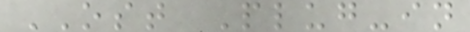OST Plug-in
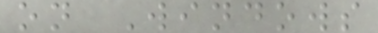on Windows
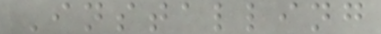Installing
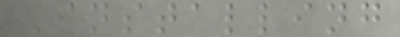Installing
